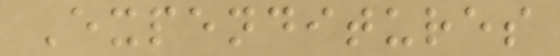Expenditures
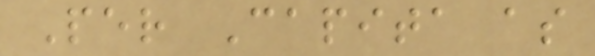Per Capita as
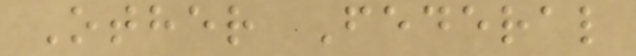Other Federal
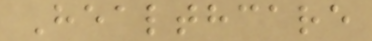Healthcare
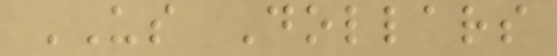US Dollars
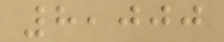8,000
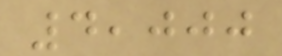4,000
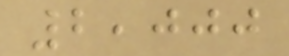2,000
